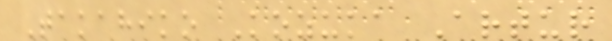Takahiko Kozuka Artur
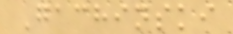Gachinski
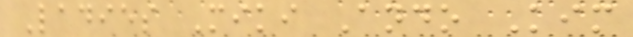Ladies Miki Ando Kim
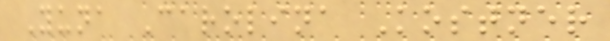Yuna Carolina Kostner
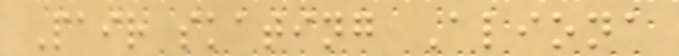Pair skating Aliona
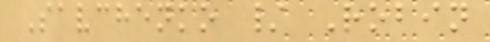Savchenko / Robin
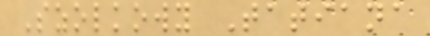Szolkowy Tatiana
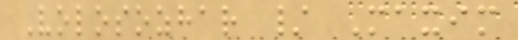Volosozhar / Maxim
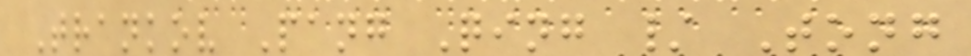Trankov Pang Qing / Tong
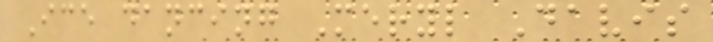Ice dancing Meryl Davis
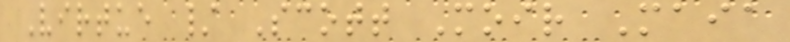Virtue / Scott Moir Maia
